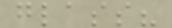glass?
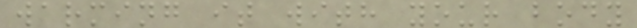warming it with your body
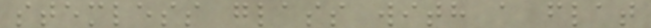stemless glass with a flat
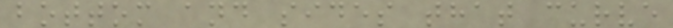bottom and sides that curve
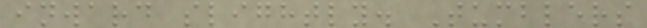inward slightly. Tumblers
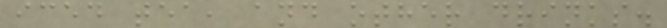iced tea, and other drinks.
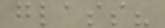glass?
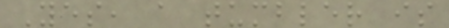Yes, a tumbler is
